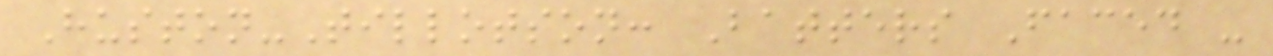Huston-Tillotson: Batters Faced -
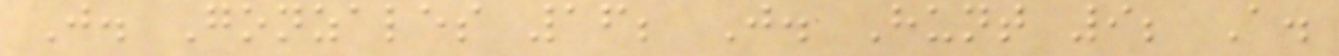J. Gonzales 16; J. Hunt 9; A.
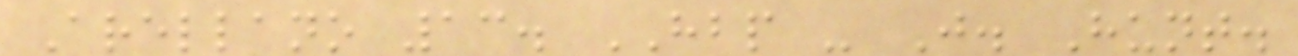Arellano 13. HBP - J. Hunt.
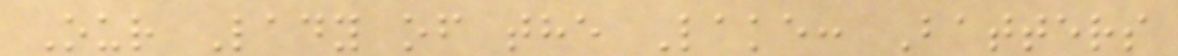Our Lady of the Lake: Batters
